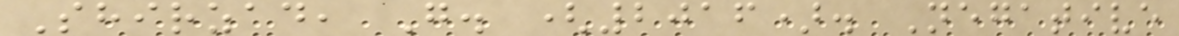Shirzad, G. (2016). Negative
